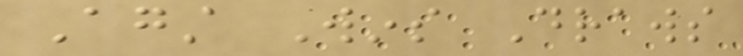Against Wins Draws
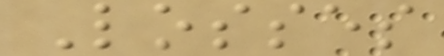Losses
